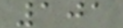101
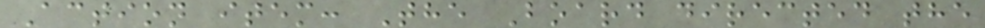Action item: The Board directed the
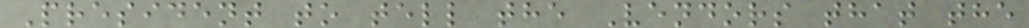President to tell the Vendors that the
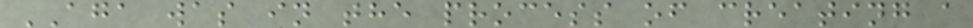AGA was in the process of creating a
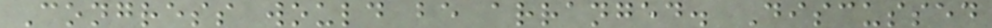Congress would be arranged. Discussed
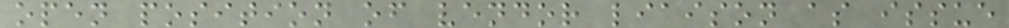open position of vendor liaison as issue
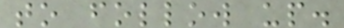to follow up.
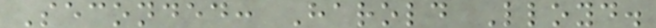Seconded: Harold Lloyd.
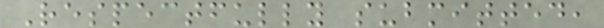Respectfully submitted,
